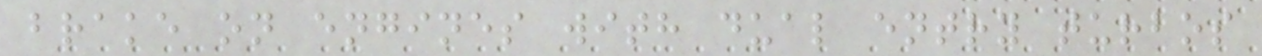brake on engines with dual entry turbos
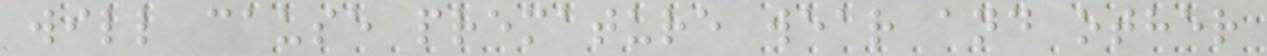will cause premature wear and other
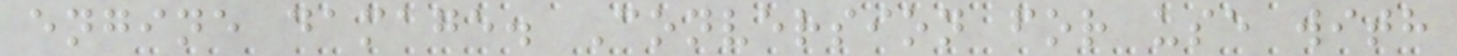engine damage. Conversion for use with
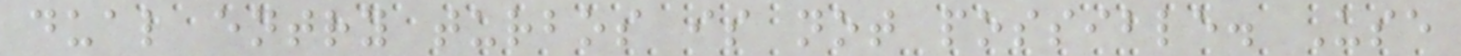dual entry turbos is not possible. Use
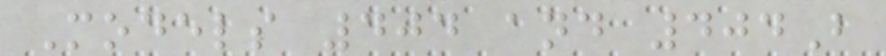Models 404 and 404B
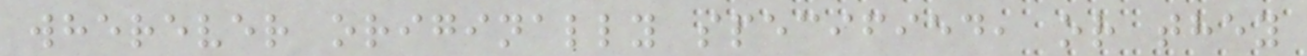wherever originally specified, or they
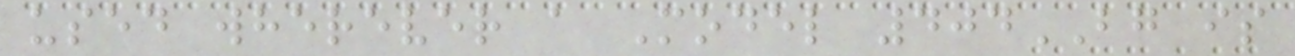used wherever a Model 404BG is
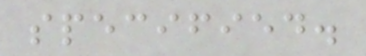specified.
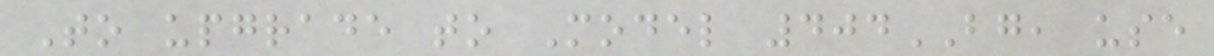To upgrade to Model 404BG, use
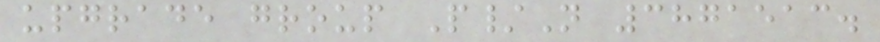upgrade group P/N 3871513.
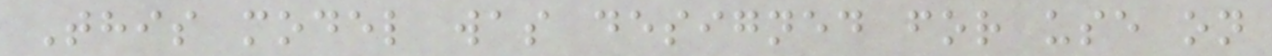This model was designed for use on
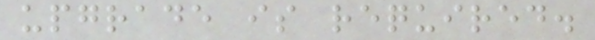upgrade is required.
